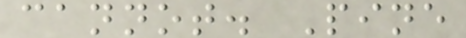cannot. Pine
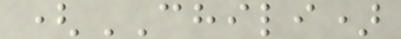(CHILI)
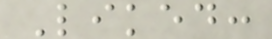Liked:
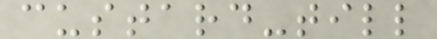custard-till
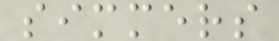simmers
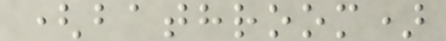(bathroom)
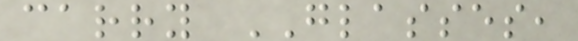carry GLASSES,
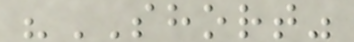"SHORT"
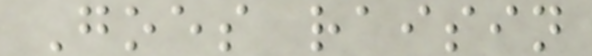Goes raisin
